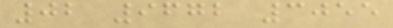02 9672 3055
